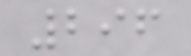296
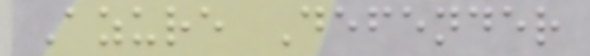Azure Defender
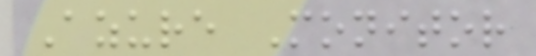Azure Monitor
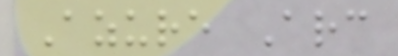Azure Arc
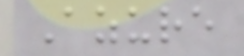Azure
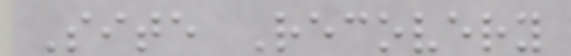Site Recovery
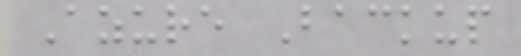Azure Backup
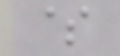$
